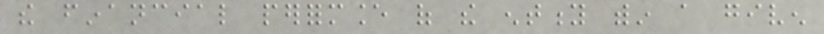the financial performance of the entity within a given
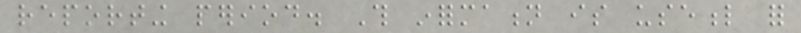reporting period. This information is useful for
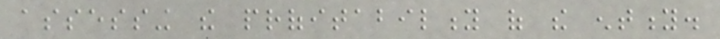assessing the profitability of the entity.
